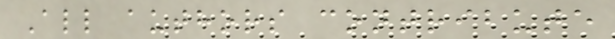All authors contribute
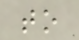to
